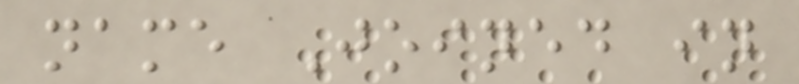name Joined in
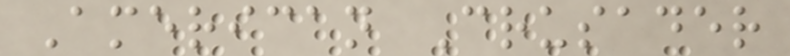American Crusader
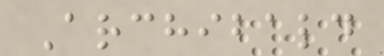Archibald
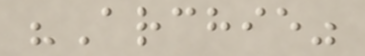"Archie"
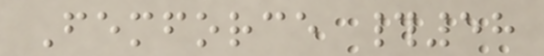Femforce #58
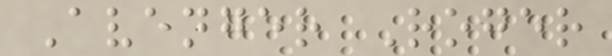Avenger Roger
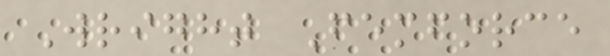Wright Femforce
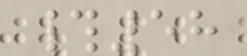#58
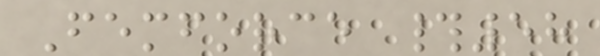Femforce #58
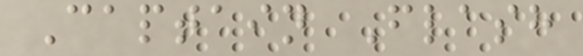Captain Flash
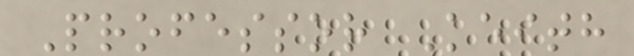Professor Keith
